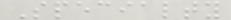Specialty
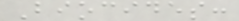Biocides:
